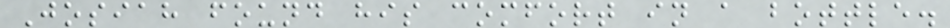Josiah found his comfort in a bottle.
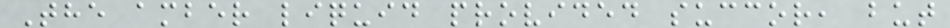The amber liquid provided succor, but
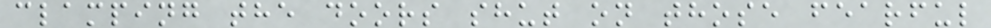clamping the doors shut on those fearful
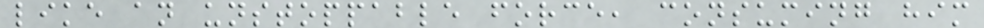like an unstoppable force, consuming him
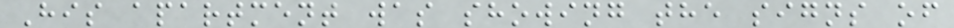His apartment was showing the signs of
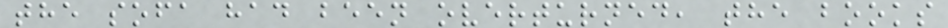the sofa had been overturned, the books
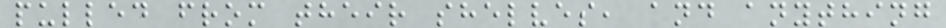pulled from their shelves, and anything
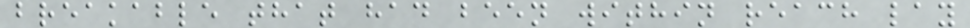breakable that had been within reach lay
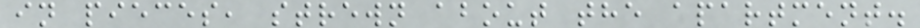in pieces, strewn about the apartment.
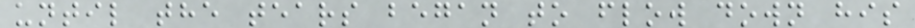until the tears began to flow down his
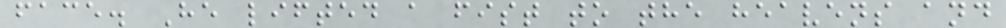face. He lifted a fist to the heavens and
